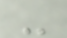-
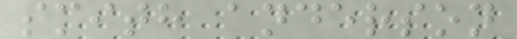smith anderson
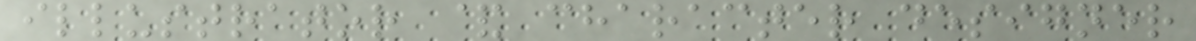illustrator & character designer
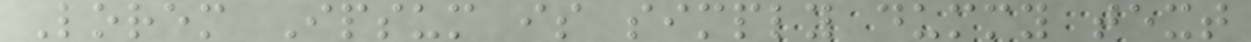Lorem Ipsum is simply dummy text
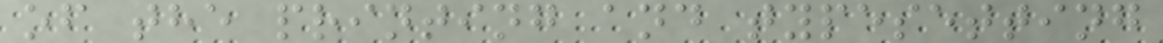of the printing and typesetting
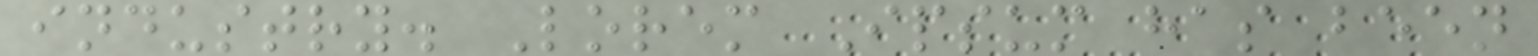industry. Lorem Ipsum has been
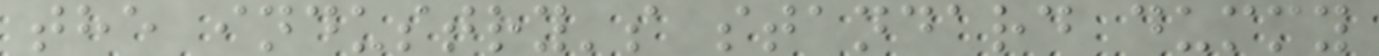the industry's standard dummy
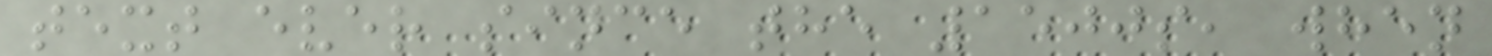text ever since the 1500s, when
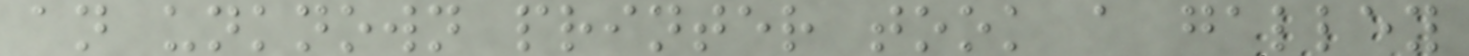an unknown printer took a galley
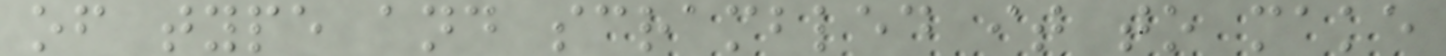of type and scrambled it to make
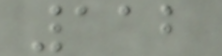112
